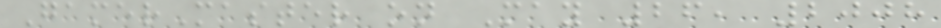GamerMaster on May 26, 2008
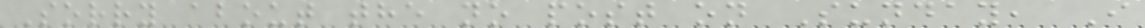Sorry about the no post on Sunday, I
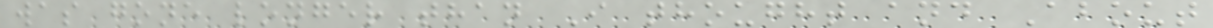was gone longer than I thought and About
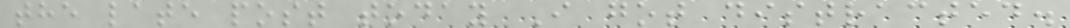the late post today I got distracted.
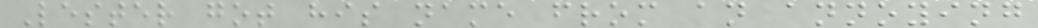Lester got his name from an annoying
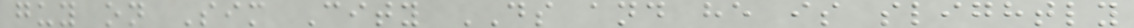guy on Sim City DS and he is slightly
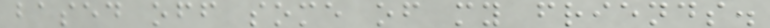based off some of my friends.
